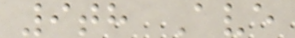9th Ave
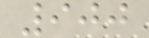900
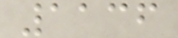1136
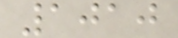1010
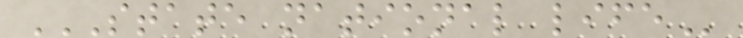STATE NATIONAL LIFE
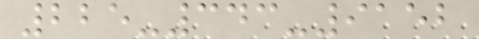225-343-9152
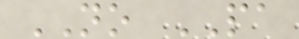NO PA
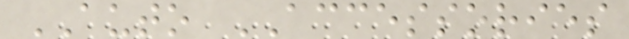AUTO ACCESSORIES
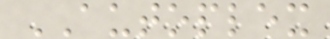AUTOPLEX
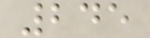245
